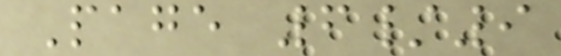Page 6/9
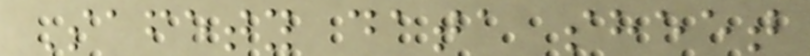Safety data sheet
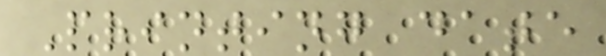Printing date
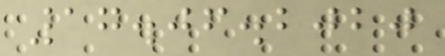17.06.2020
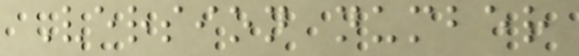Version number
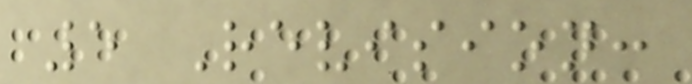5 Revision:
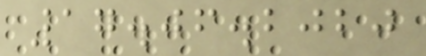17.06.2020
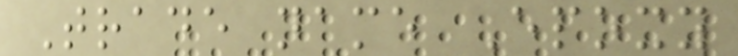Trade name Epoxy
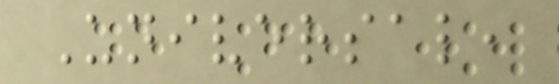Universal,
